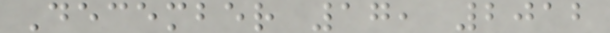December 17, 2012
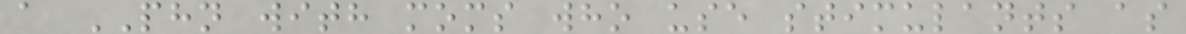a PHN with moms who use stimulants as
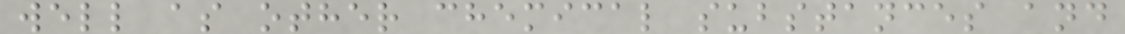well as other chemical substances and
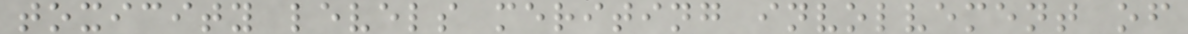toxicity levels meriting involvement of
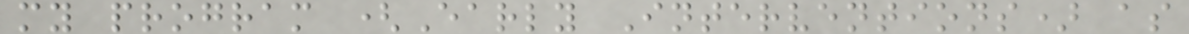my program (Early Interventions) as
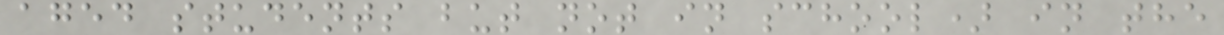aged students but not in school) in the
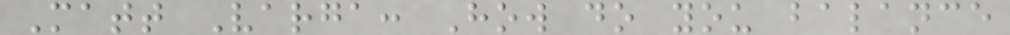Matt Varga: How do you balance
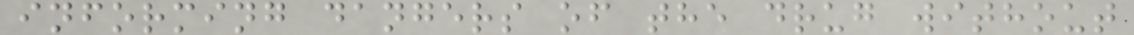informing dangers of the drug without
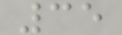35
